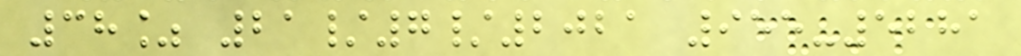38% 21/7/2021 955-5281
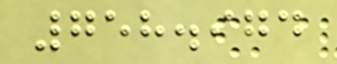758.974
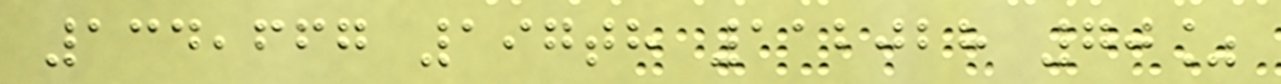134,667 197th 112028 70%
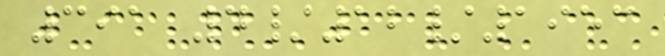391 4/12/1953
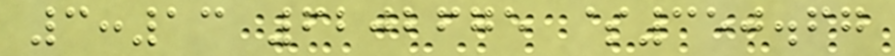3:13 6202675 $350.67
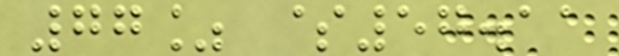77% $57.11
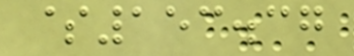$153.37
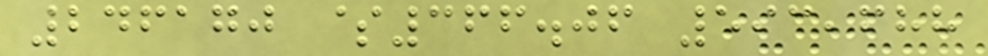246170 $366.06 593,688
